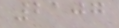2107
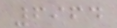6964
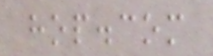hop.com
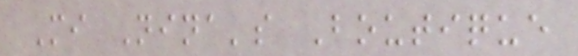Mi Nina's Boutique
